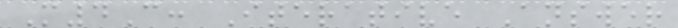M4C: Iterative Answer
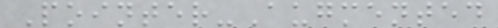Pointer-Augmented
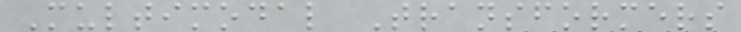Multimodal Transformers
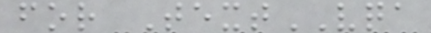for TextVQA
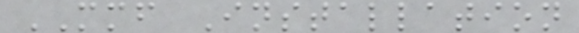MMF Installation
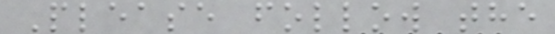Please follow the
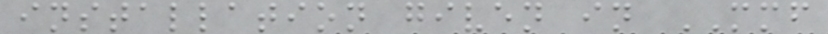installation given in MMF
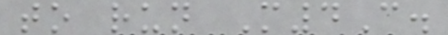to run M4C.
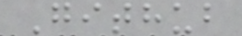Github
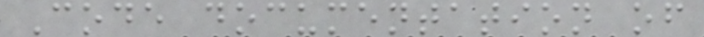Code documentation of
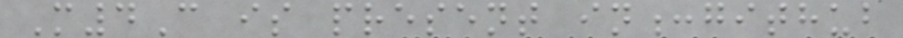M4C is present in:github
